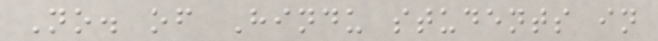No. of Hindu students in
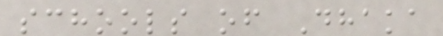schools of Dhaka
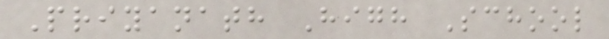Priyanath High School
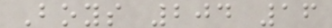Boys 204 16
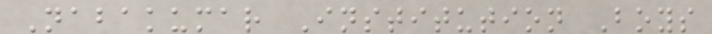Nabakumar Institution Boys
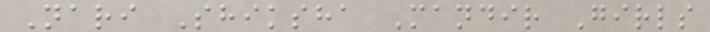Nari Shiksha Mandir Girls
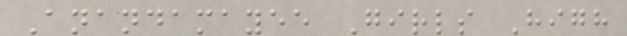Anandamayee Girls High
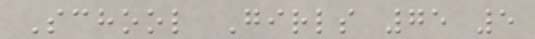School Girls 75 5
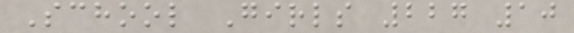School Girls 227 10
